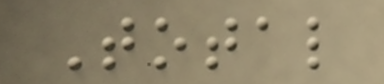Total
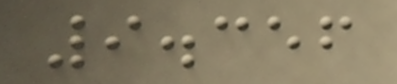9.356
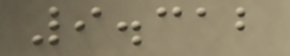9.312
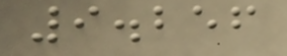9.256
